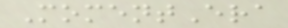MomentEra
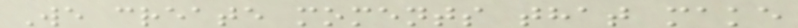We create moments that make
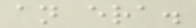an era.
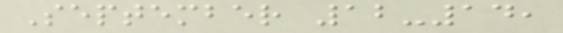September 12-14,
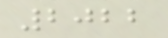2022
